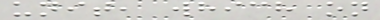unit, which on
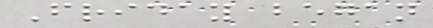Friday began
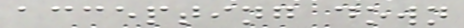accepting down
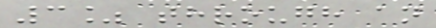3% through an
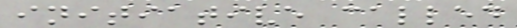initiative called
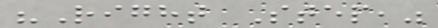"Right Step,"
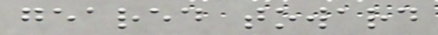geared toward
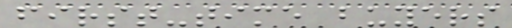first-time buyers
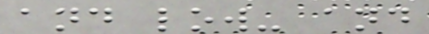and low- and
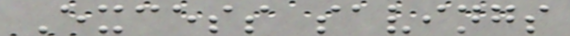Excess savings
